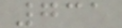731
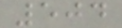504
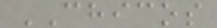CHICOS
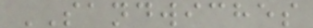SANDWICHES
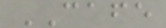CAFE
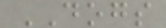DOGS
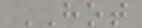HOT
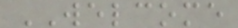WELCOME
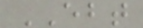EBT
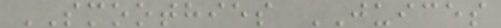SMOOTHIES JUICES
